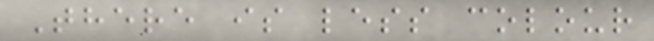There is less colour
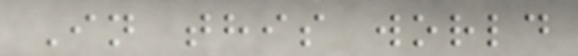In this world
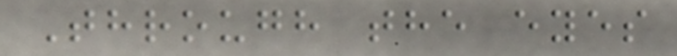Through the eyes
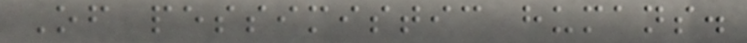Of pessimistic humans.
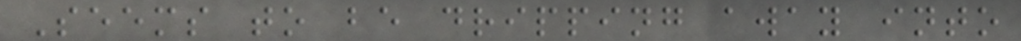Seems to be dripping away into
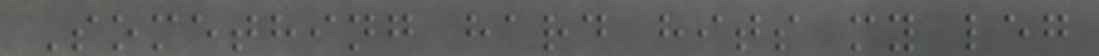Something hard hits my leg
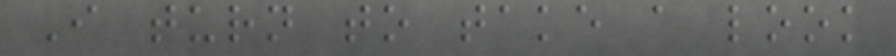I turn to take a look
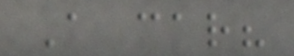A car?
